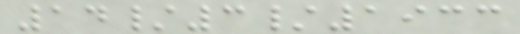14/3/1933
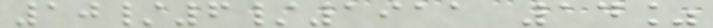10/6/1911 14%
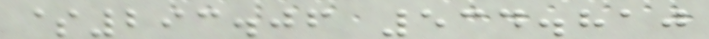$293.06 534.810
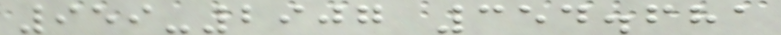959-2907 354.681
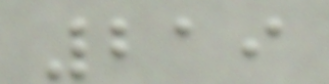219
